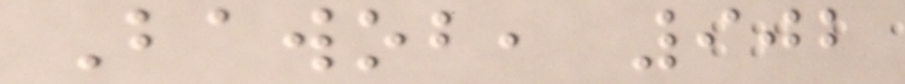Bawob, 902
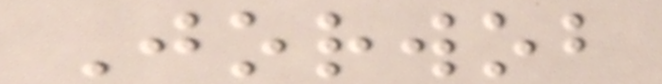Jorwob
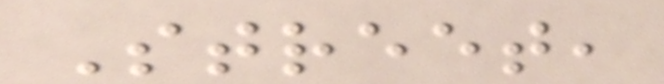Street,
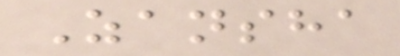Zansha
